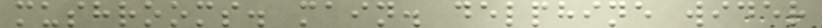mushrooms. main. delphine wider
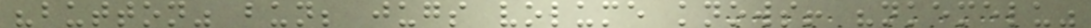"button" bun; jugs volume knows! "nkemelu"
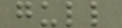gull
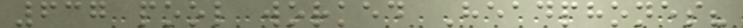637 pool worked Headphones?
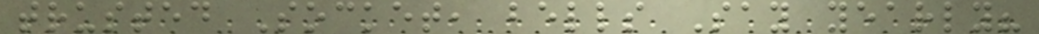trusted Socket, bells Say yearly?
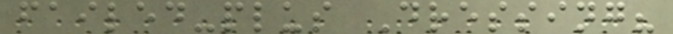failed-plus Dressing?
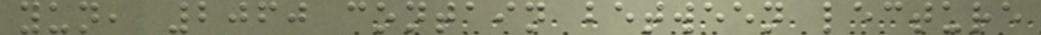yun, 2060 contain between lecture
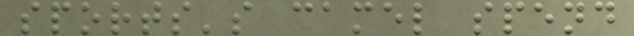sports's camel spend
